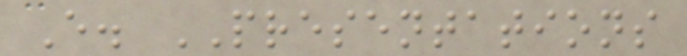E. PRESENTATIONS
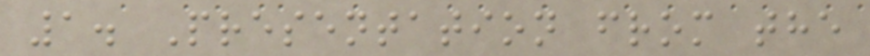1. Presentation from the
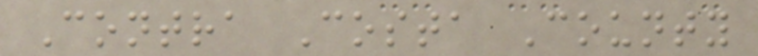Contra Costa County
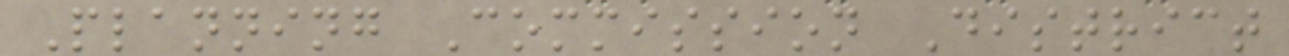Planning Commission District
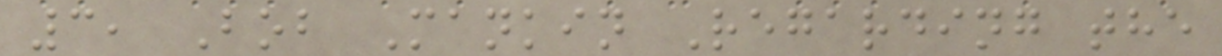3, Bob Mankin Regarding the
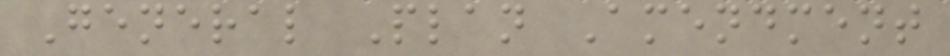General Plan Amendment
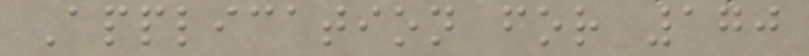Application for 170
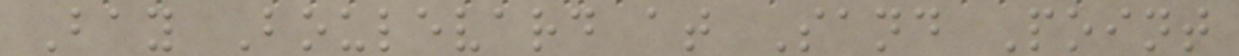Bay Boulevard at Sand Point
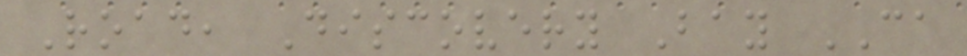Road, Discovery Bay CA
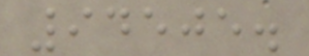94505.
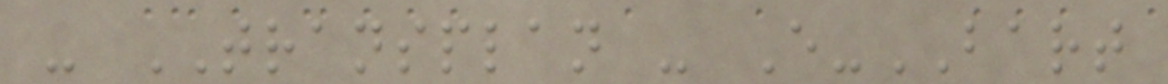- TRANSPLAN - E-BART
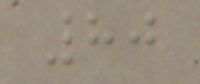80
